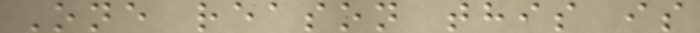One reason this is
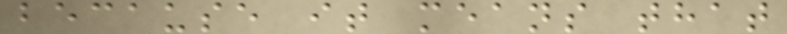because it means that
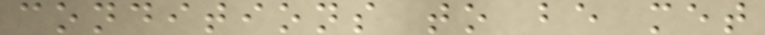conditions to be met
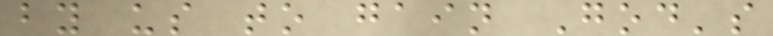by us to gain God's
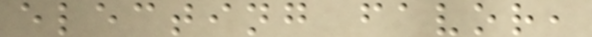electing favor,
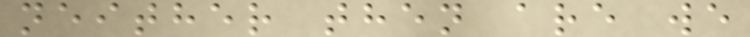neither then are we
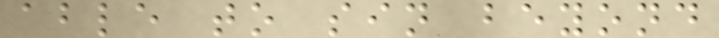able to sin beyond
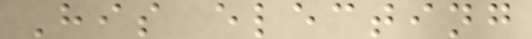His electing
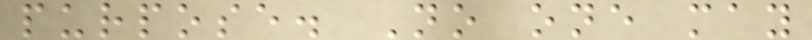purpose. No one may
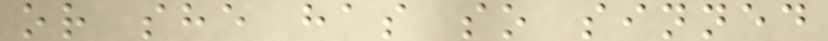or she has so sinned
